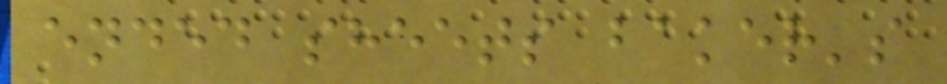ended sheets baker's
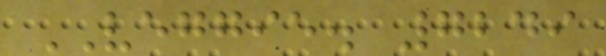VEGGIE. 7249
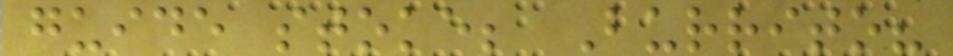guide stoke; Burrito?
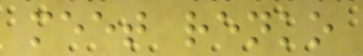meet renko
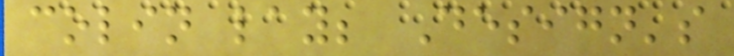colin lay; Design's
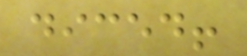diced!
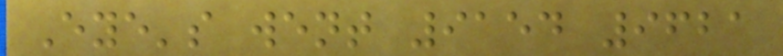Eye's went 9154 9621
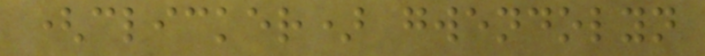(clicker) gwendolyn
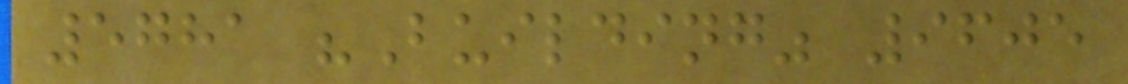5781 "Building" 9605
